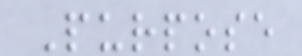Purpose
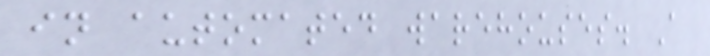in automated warehouses. A
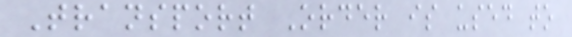Transport Order is used to
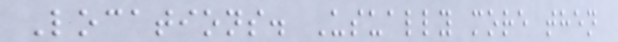Locations. Usually more then
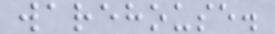warehouse.
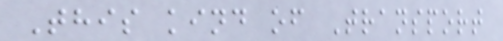This kind of Transport
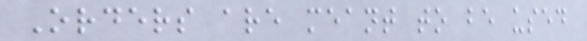Orders are meant to be used
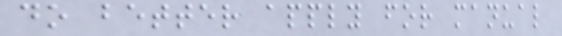do better apply for manual
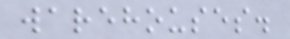warehouses.
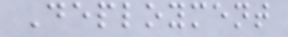Deployment
